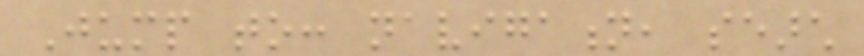Jump to: navigation, search
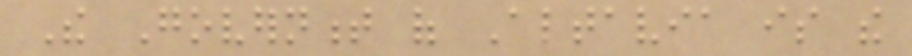The Government of Altavia is the
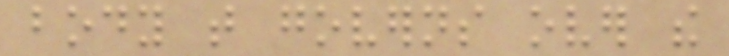body that governs over the
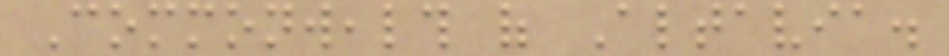Commonwealth of Altavia.
